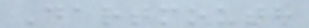Dartmouth
